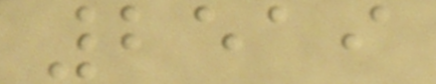2519
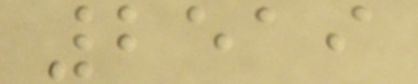2519
